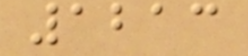1213
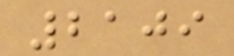2109
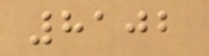8102
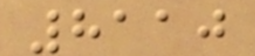8110
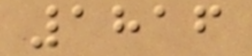1816
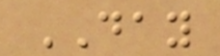DAY
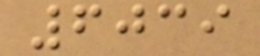6039
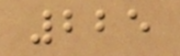225
